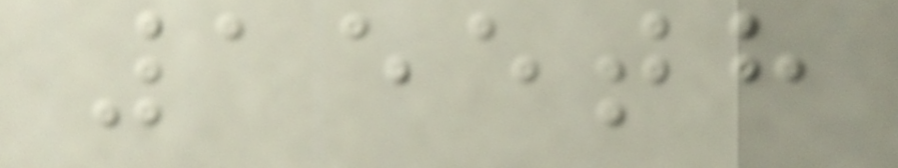155th
